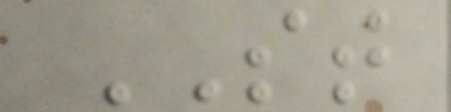ST
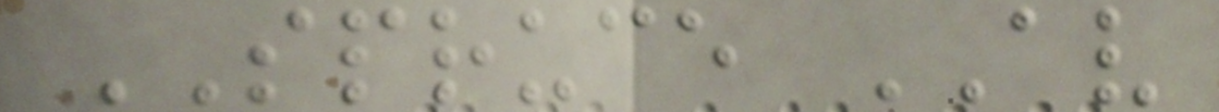SPRUCE AV
